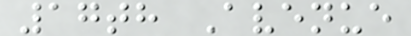17th Avenue
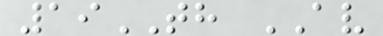19TH AV
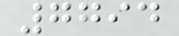7794
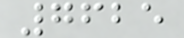7625
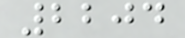2204
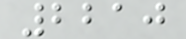2210
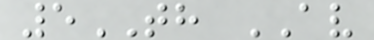5TH AV
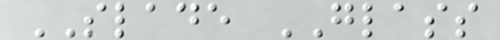SLADE GLASS
